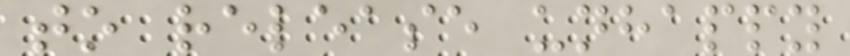to release unhappy
